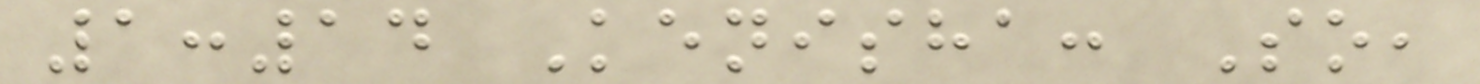1:14 Kenisha: So,
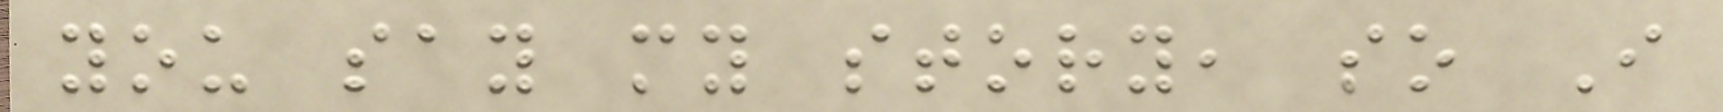you say my story, so I
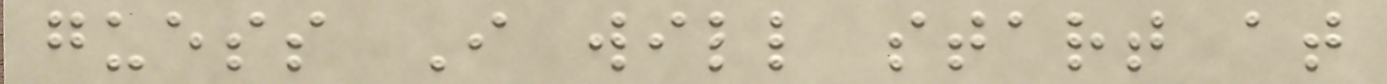guess I will start at
